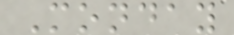Monday
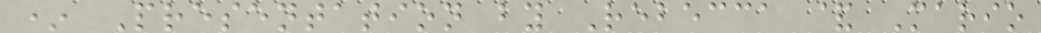* Presentation by Rebecca & Mario
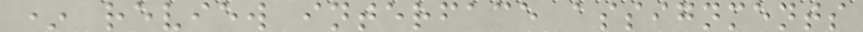* review interface assignments
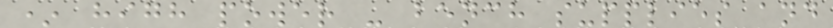* high power - bench supplies and
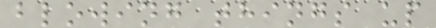blowing things up
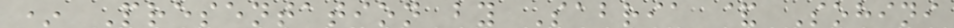* Presentation by Sabria & Sohini
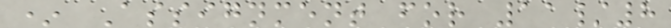* Assignment for 11/8
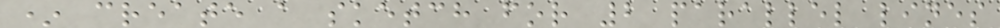* create a sketch for 2 parallel lines
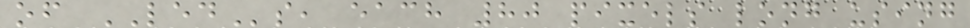of LEDs, each 80 pixels long using
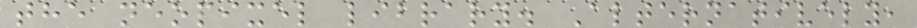the neopixel library. Alternatively,
